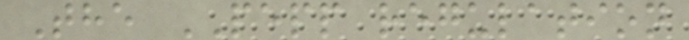The PEPP regulation
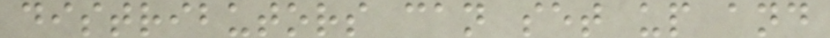distributors can set up and
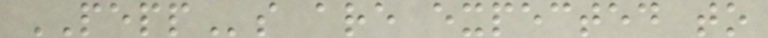PEPPs are expected to
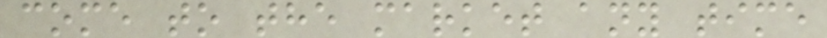come to the market any time
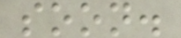soon.
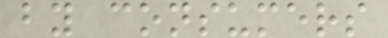by consumers
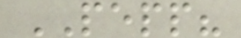PEPP?
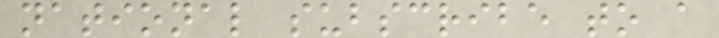national subscribe to a
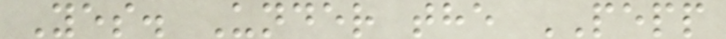Yes. Under the PEPP
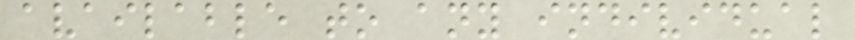available to any individual
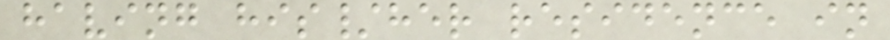having his/her residence in
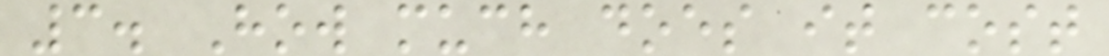3. How much does it cost
